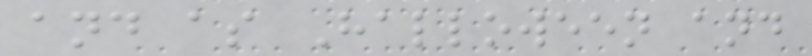and as Halloween and
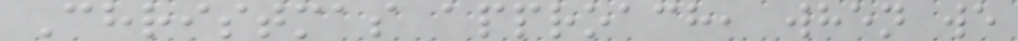Christmas approach, when we
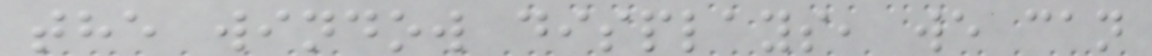the window displays, we can
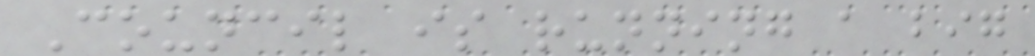Council is running a big
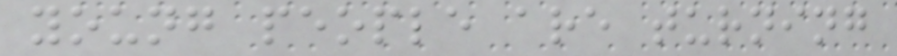young people are turning
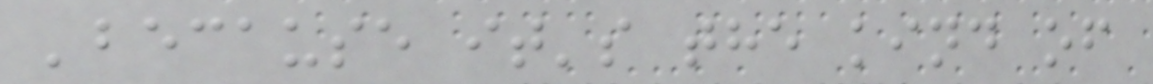'because it's the kind of
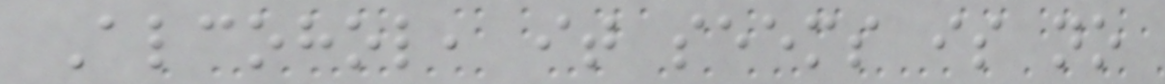Alcohol, it seems is no
